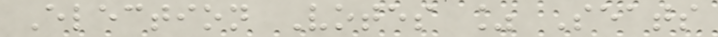Election Votes % Seats
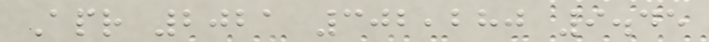Apr 2021 302,280 9.45
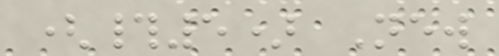(#5) New
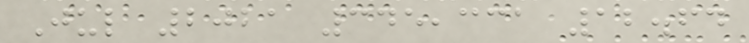Jul 2021 345,331 12.64
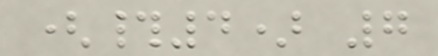(#4) 7
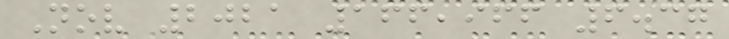Nov 2021 166,966 6.37
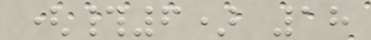(#6) 18
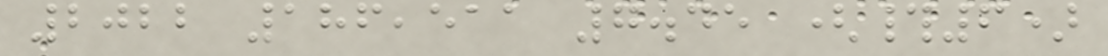2022 186,511 7.45 (#6)
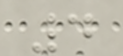4
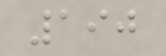190
